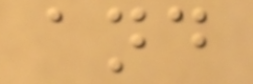and
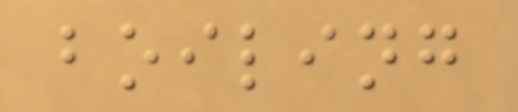boiling
